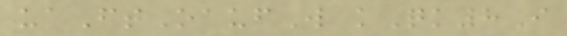uaFtOaufW kQk8I
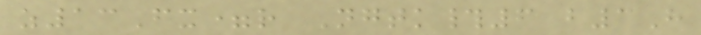z13Fx=r Ngtk#6 b3H
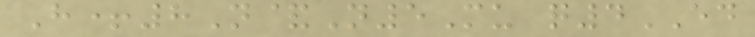H+8N&N5Mu q4ED
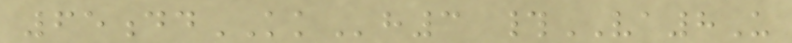65ddKKh3 #VA8U
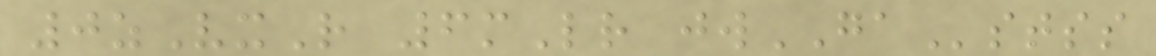0zVxR 6mLr jwGAstss
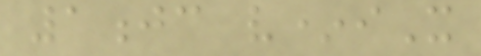1jc v*iX
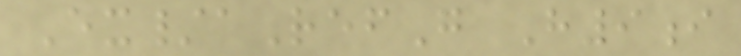Ex/aRefG H9i
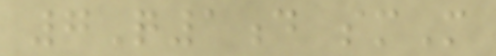7Q1d smM
